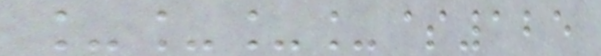____$125
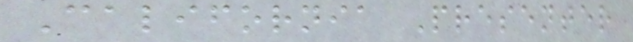California Presenter
